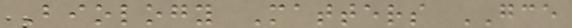Biology Matters GCE
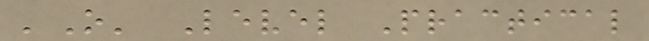'O' Level Practical
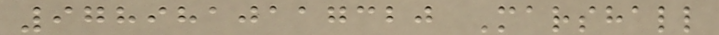9789810117320 Marshall
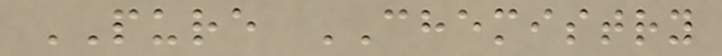PURE CHEMISTRY
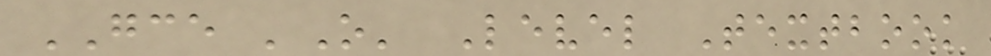GCE 'O' Level Textbook
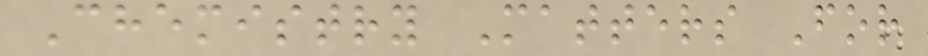Chemistry Matters For
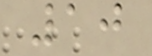10
